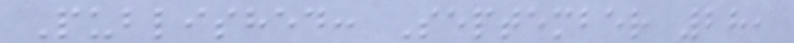Published: September 28,
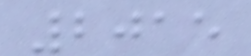2015
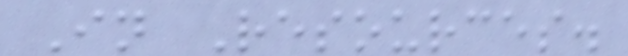In Resources.
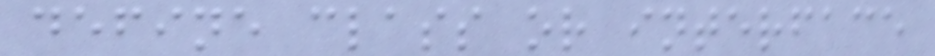define class or interface
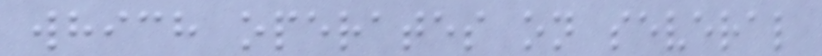which operates on several
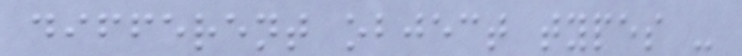different object types -
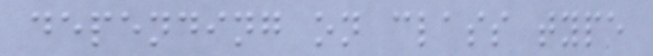depending on class type
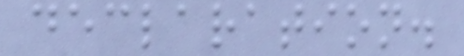declaration.
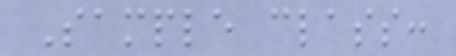Sample class:
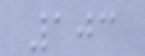103
